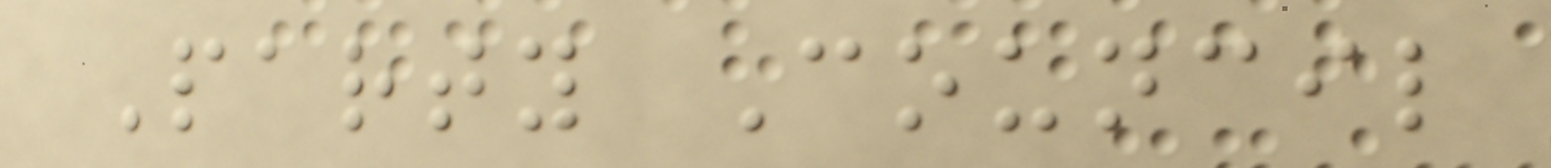Party Council
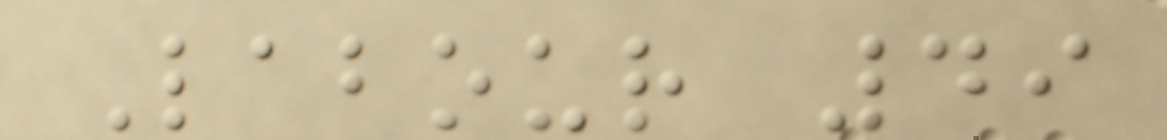Labour 49
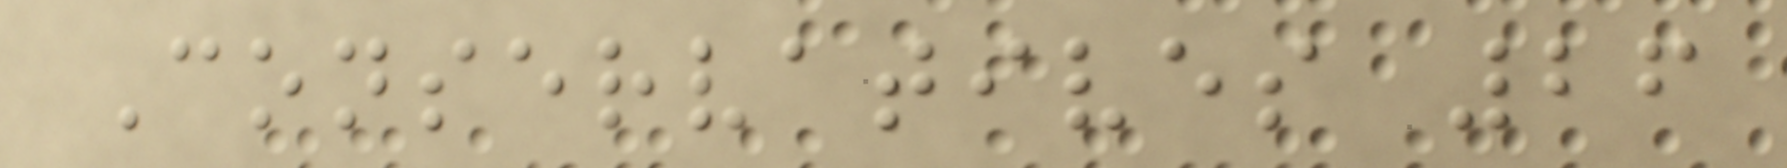Conservatives 26
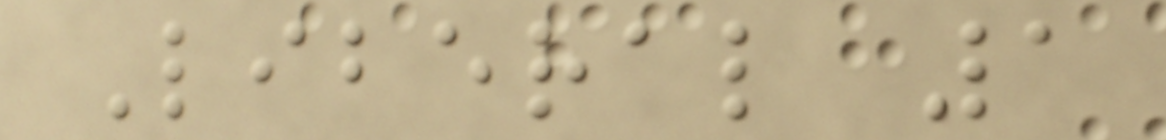Liberal 1
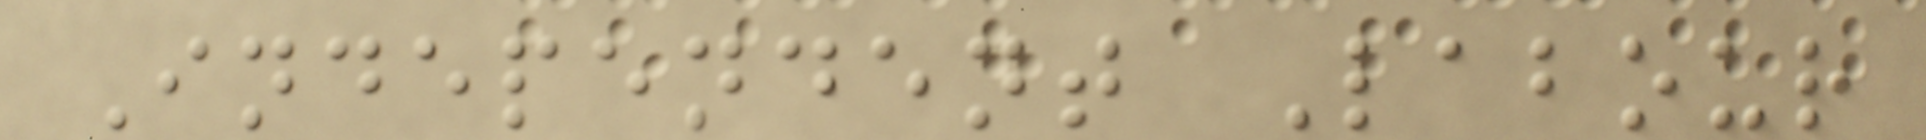Independent Labour
